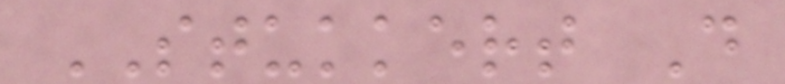STUKKERT D
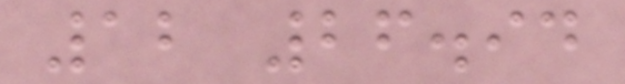12 26.94
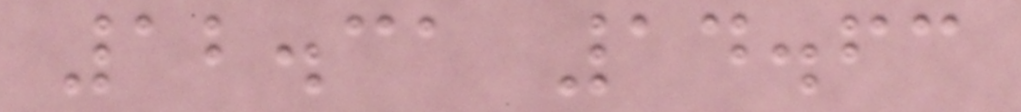12.31 14.63
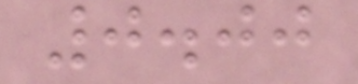0.00
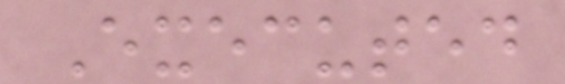Executed
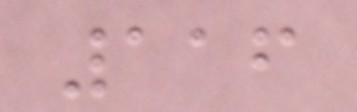116
